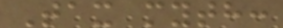Tax myth:
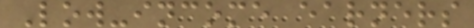Low-income earners
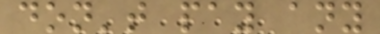don't pay any
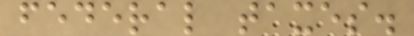federal taxes.
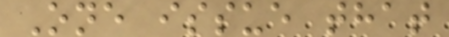One issue that
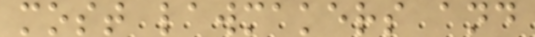most lawmakers and
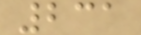231
